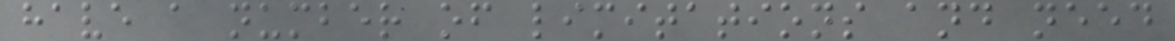have a number of limitations and need
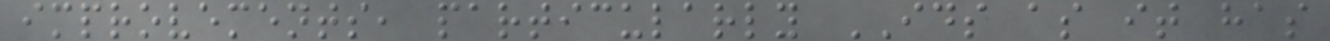improvements, particularly IDS as it has
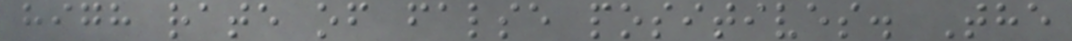high rate of false positives. The
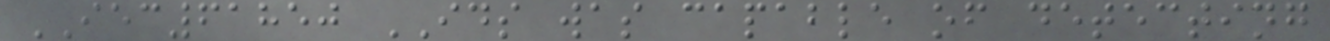IEC61850 IDS was capable of detecting
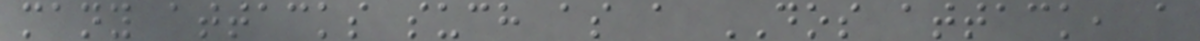many attacks such as a DOS attack, a
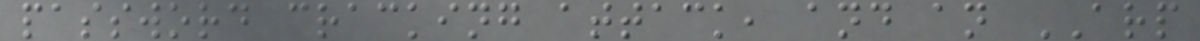password cracking attack, and an ARP
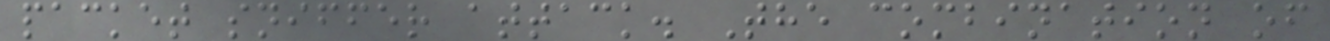packet sniffer attack. The combination of
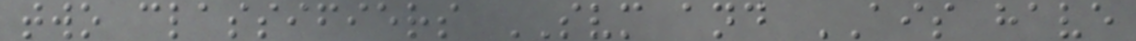two classifiers SVM and AIS have
